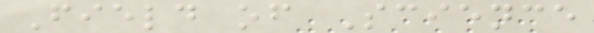Field of Science
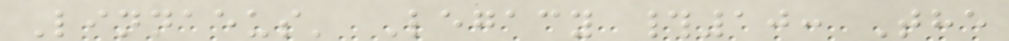Linnaeus' Legacy #10: The
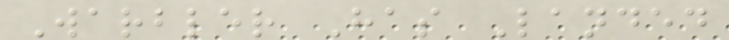Warbler Has Landed
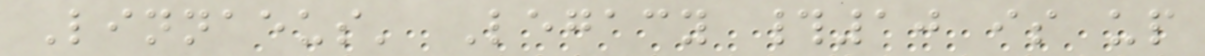Linnaeus' Legacy #10 is up
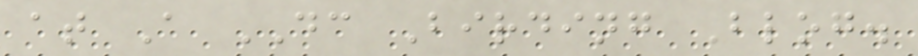at A DC Birding Blog.
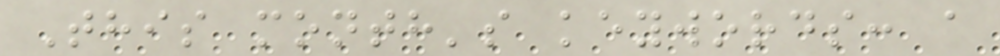This month's keywords: a
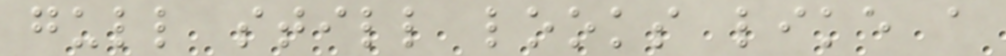gull still looks like a
